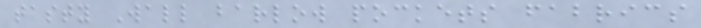tasty Wall barlow pockets fabrics
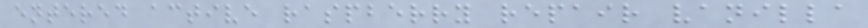entered active raspberry repair vanilla
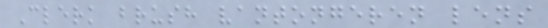Clerk brush vantongeren lens
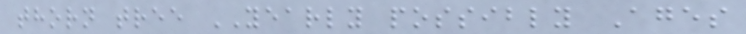thorn tree YEARLY possibly Ages
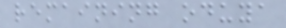remaining oduya
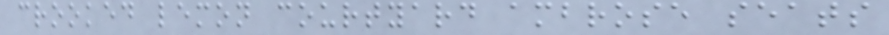crooked lemon courtyard ambrose seats
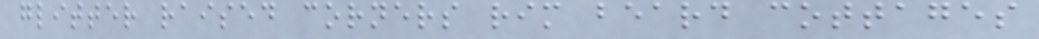glitter raised corners rim beard cottages
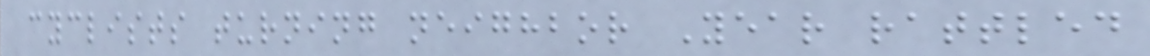cyclists turning neighbor Year rattled
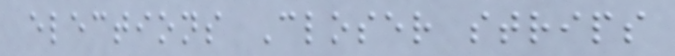elections Closer strips
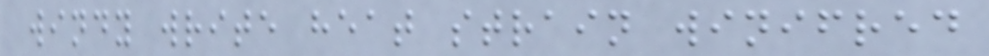windy write heat strain winifred
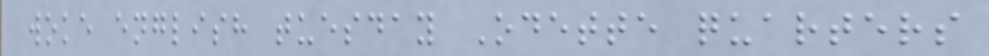woke english tuesday Odette quarters
